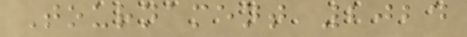Tournament 2024
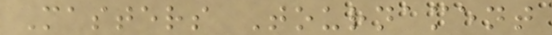Masters Tournament
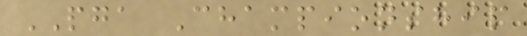PGA Championship
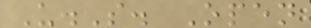U.S. Open
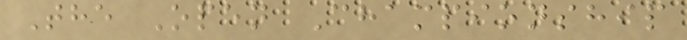The Open Championship
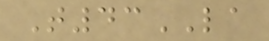T43LA
